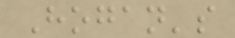Hogan's
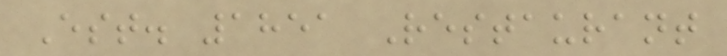Est. 1851 Restaurant
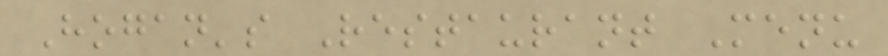Hogan's Restaurant Menu
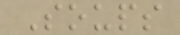Soups
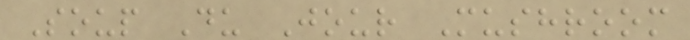Soup Du Jour Mushroom
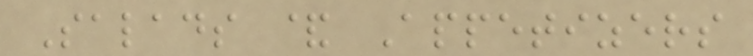Salads & Appetizers
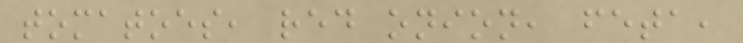tomatoes, red onion, feta,
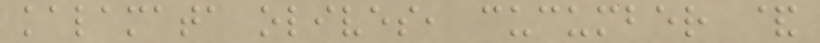kalamata olives, cucumber &
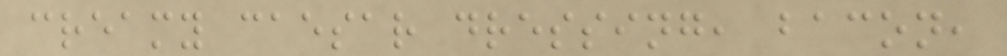creamy caesar dressing, bacon,
